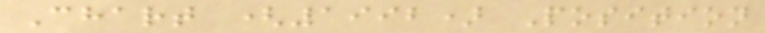Chart (1992) Position
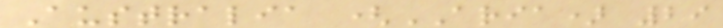Australia (ARIA) 29
